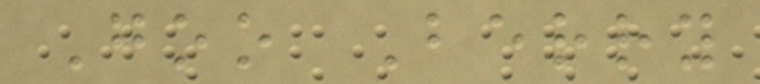Goo Berry
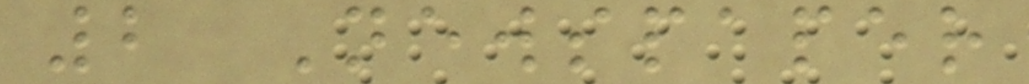2 Newspaper
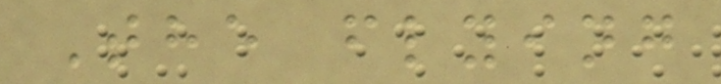The flying
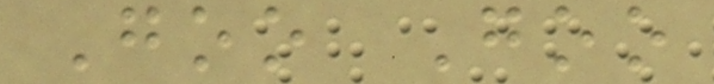Goo Goo
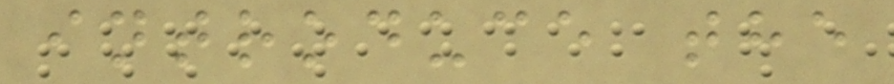introduce the
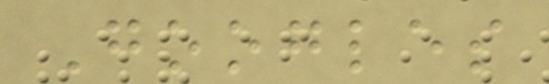Googles
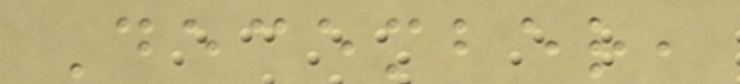December,
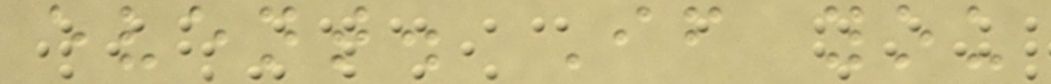event. If you
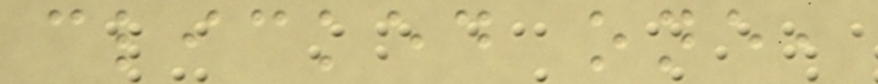clicked one,
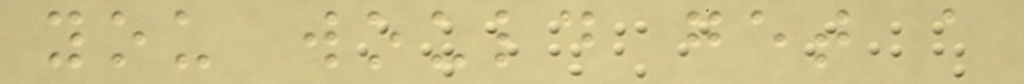you would get a
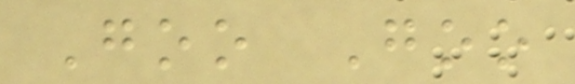Goo Goo
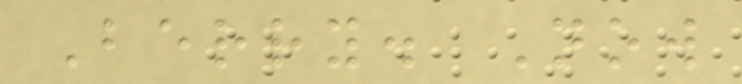Berry. Now
